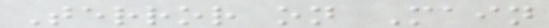Terror on Main
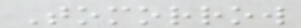Tomorrow
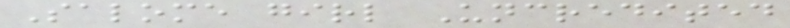Salome girl Uncredited
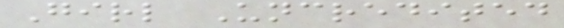Girl Uncredited
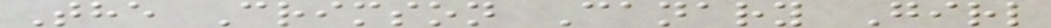The Crimson Canary Girl
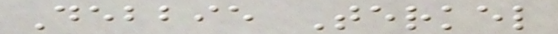Debbie Terkel
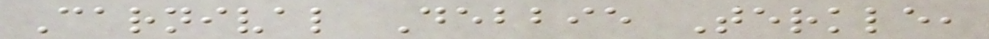Carnival Debbie Terkle,
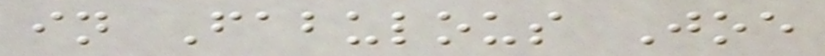in Fabulous Joe
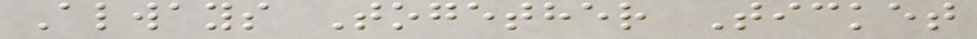Always Together Ticket
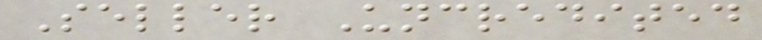Seller Uncredited
